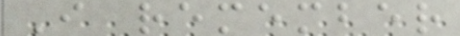I remember
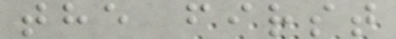the first
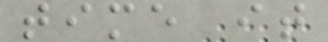time it
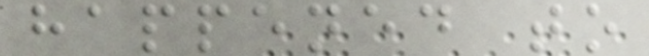happened to
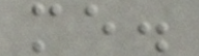me.
